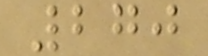270
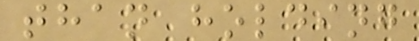than holding
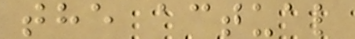the actual
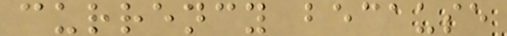currency because
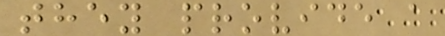they provide a
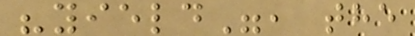"yield", the
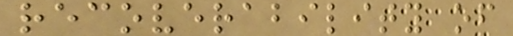recoverability of
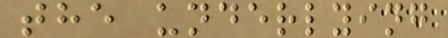the underlying
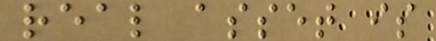real asset is
